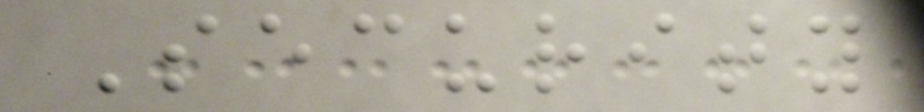Security
